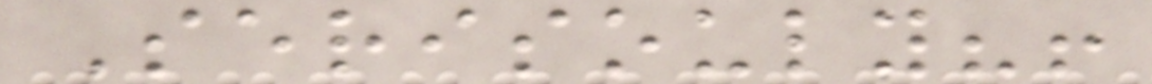Serisouly?!
